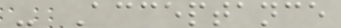- Acceptance
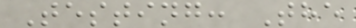Testing: The
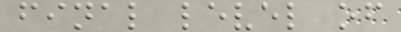final level of
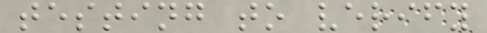testing to verify
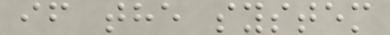if the system
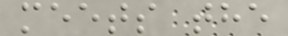meets the
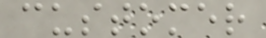customer
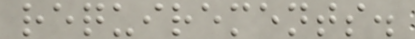requirements.
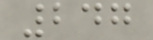247
